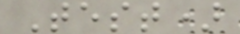Test)
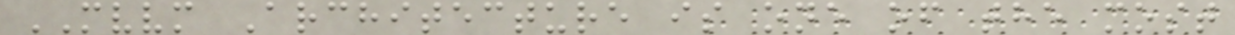MVVM Architecture is one of the most
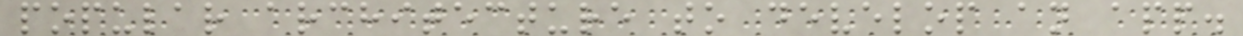popular architecture to develop an app.
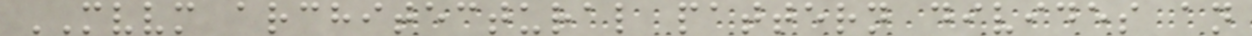MVVM architectural pattern divides an
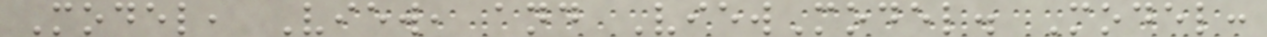Model, View, and ViewModel. Model:
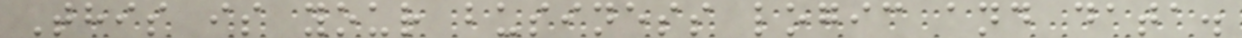This is your business logic and data.
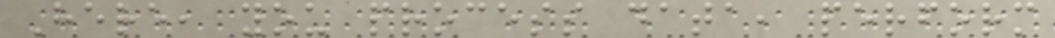Here, you process data, perform
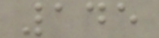145
